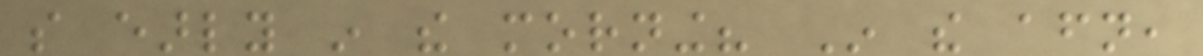so early in the morning? In the afternoon,
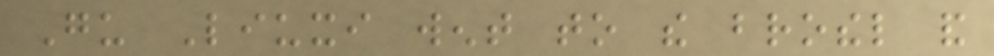Gu Liuxi went to the brothel and
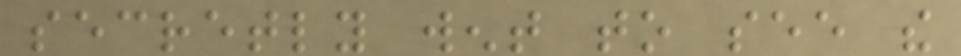secretly went to see the
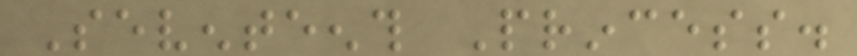Seventeenth Princess.
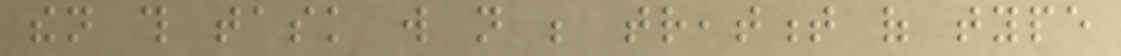then this task will not be treatment of type
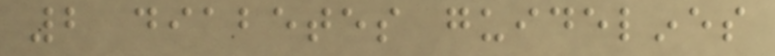2 diabetes guidelines
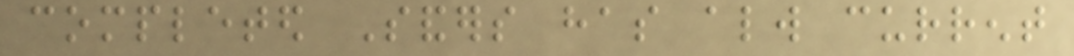completed Sanders has always current
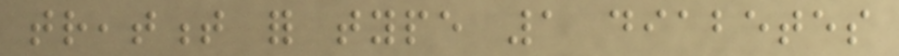treatment for type 1 diabetes
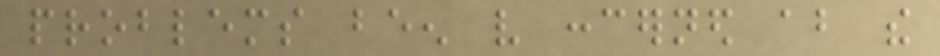problems been very concerned about the
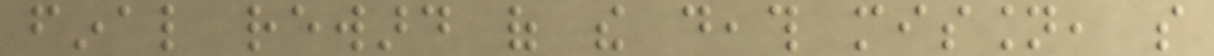final reward of the death mission, so
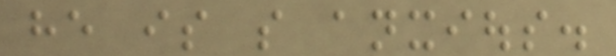he is so anxious.
